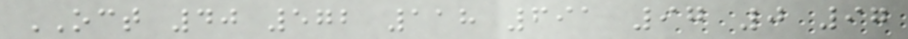OCT 40 572 118 691 97 0 97
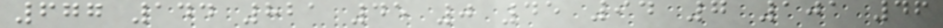677 144 821 45 0 45 94 7 101 46
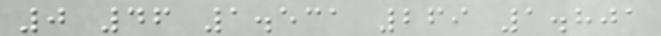0 46 1.531 269 1.801
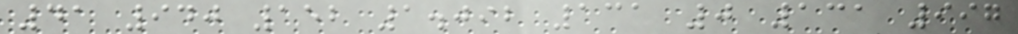41 940 152 1.092 131 0 131 997
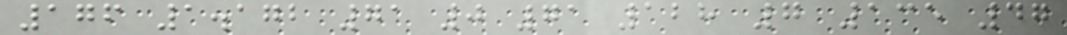176 1.172 71 0 71 128 7 135 47
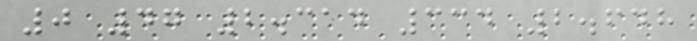0 47 2.314 334 2.648
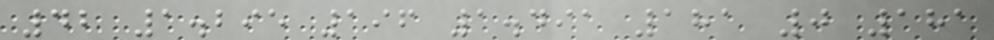42 1.295 196 1.491 181 0 181
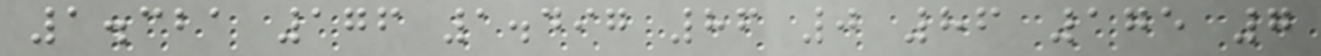1.321 176 1.497 86 0 86 175 7
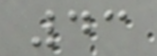43
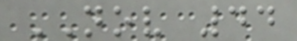NOV 44
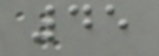45
